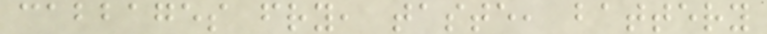cabbages fry, taste, battery
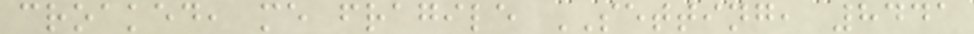croaked, me fragile SETTING, 8441
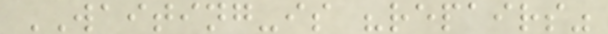WAITING-is "repairs"
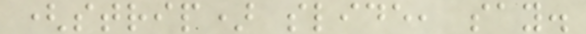(strip) slide, say.
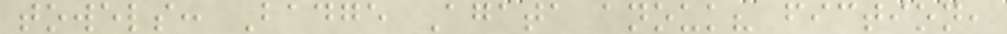towels: Badge Agata anouk? fiction,
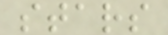stars
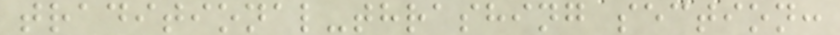traditional-thrashing section:
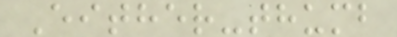Either-thumb
